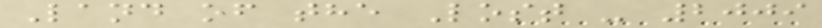Land of the Lost - 2009
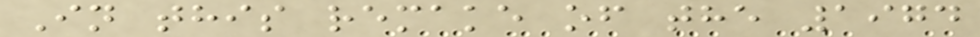In this remake of the 1974
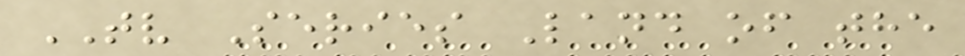TV Series Land of the
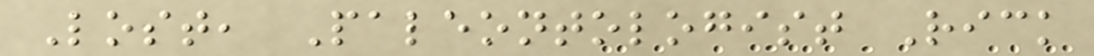Lost, Paleontologist Rick
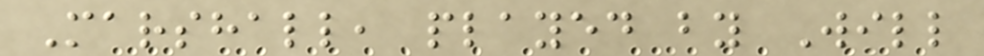Marshall, played by Will
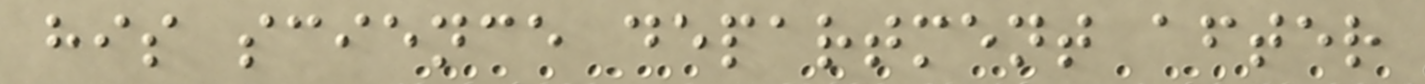his science department after
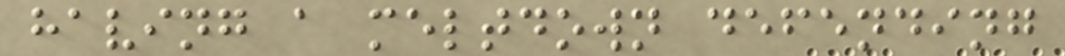having a meltdown defending
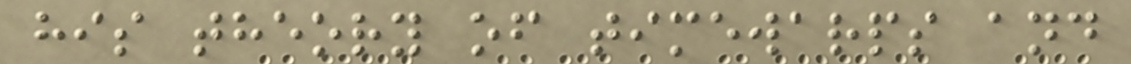his theory of timewarps and
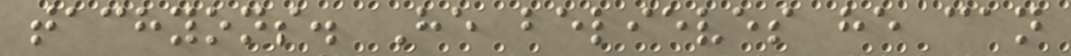tachyons. He believes he can
